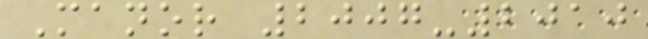Manor 2007-2010
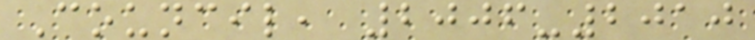Council, 2006-2010
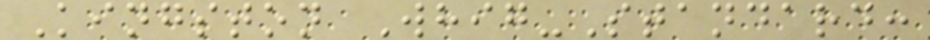Kingston Whig-Standard:
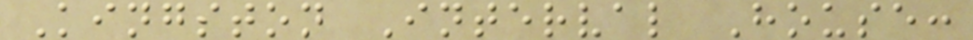Kingston Interval House:
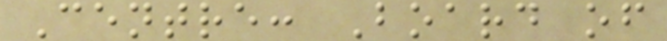Centre: Board of
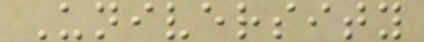University
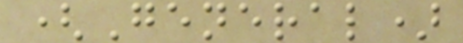(General)
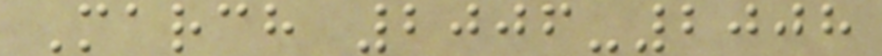March 2006-2008
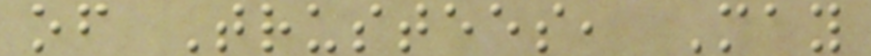of Trustees, May
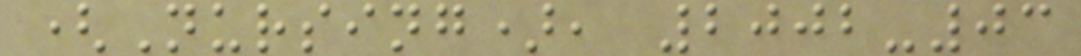(Nursing), 2002-03
